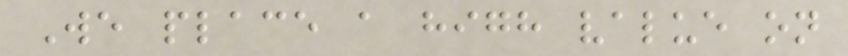We place a high value on
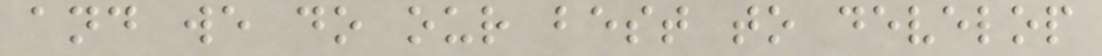and we do our best to develop
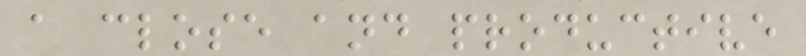a close and productive
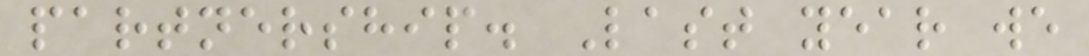partnership. Last year we
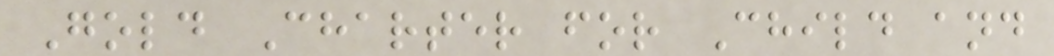Gold Charter for Child and
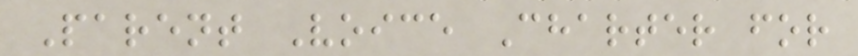Parent Voice Charter for
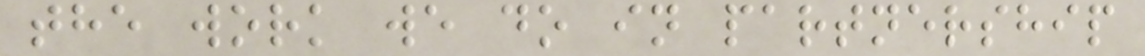the work we do in partnership
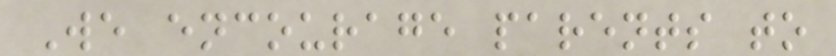We encourage parents to
